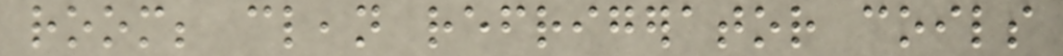room; clean refrigerator coils
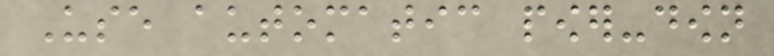Use automatic power-down
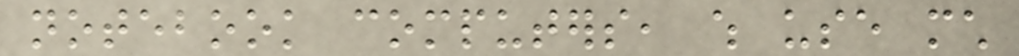notebook computers, which use much
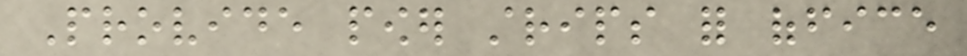Provide power strips for office
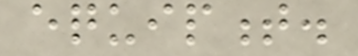equipment.
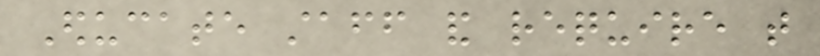Educate staff and require that
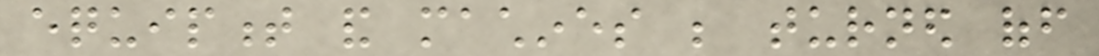equipment and machines be turned off
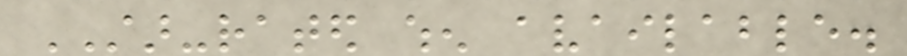STAR-rated when available.
